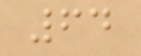64
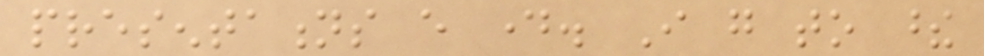presentations every day. I go to these
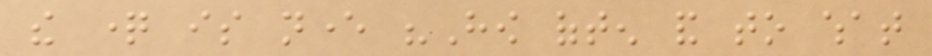the question is never "How often and to what
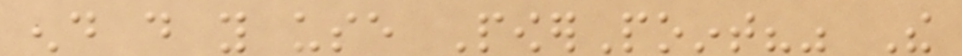end do you use PowerPoint?" The
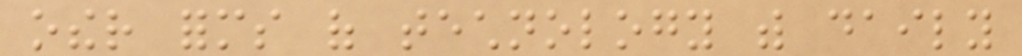other forms of technology with daily
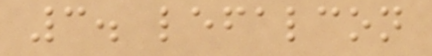3. lefalcon
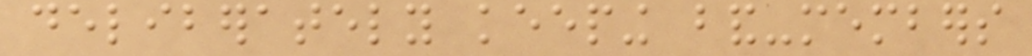deliberately keeping band-members
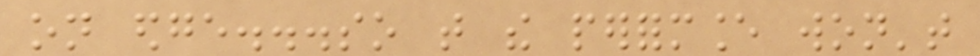on edge...so that the performance won't
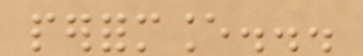performance...
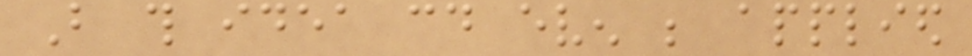But this idea could even be applied
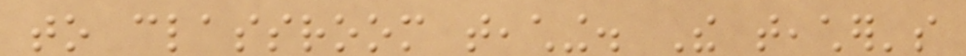to classroom teaching. The teacher's
